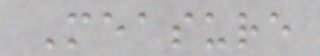Measure
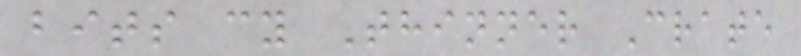bits cy Thinner Crate
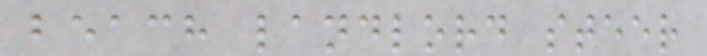beach landlord steer
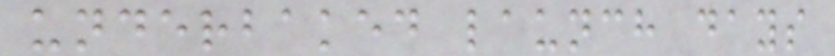underbaked launch days
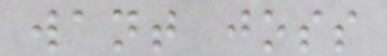want joss
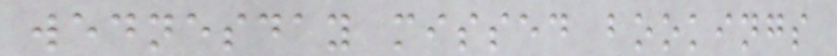wednesday missed bookings
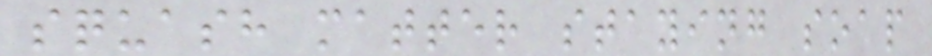squash matter staying soap
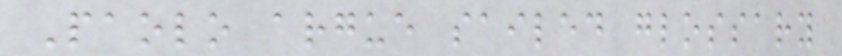Paolo argue sailed glossary
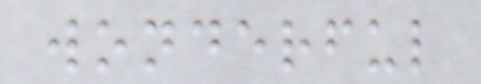wonderful
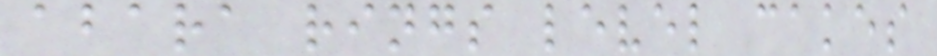abara rings level cakes
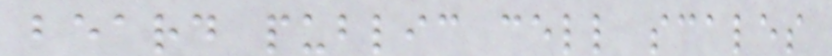beard public cell scales
